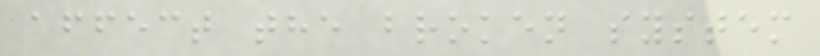affect the broken system
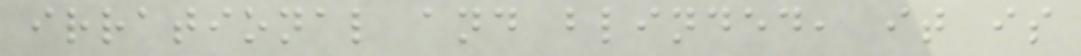irrational and blinded, it is
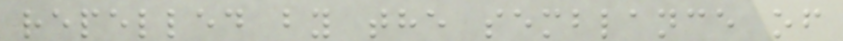repelled by the semblance of
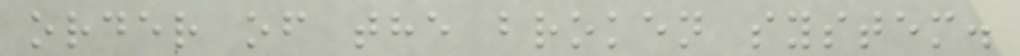order of the broken system.
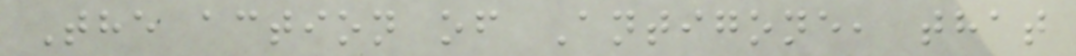The action of Antigone, that
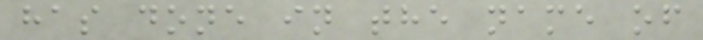has done in the name of
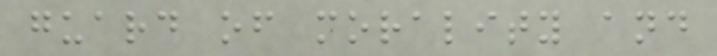guard of morality and
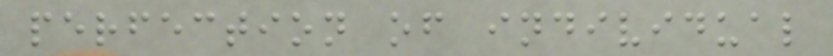perfection of individual
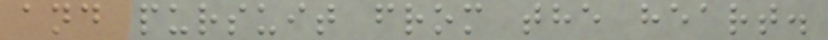and pursuit from the heart.
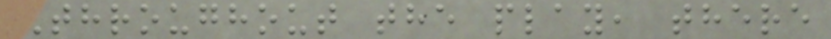Throughout the play, there
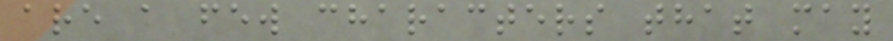are a few characters that may
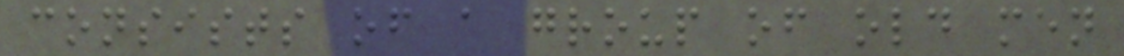consists of a group of old men
